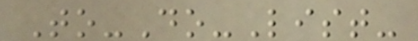To-Do-List-
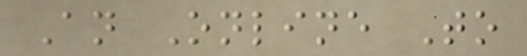An Online To
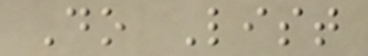Do List
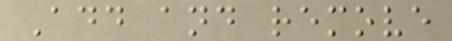Add and remove
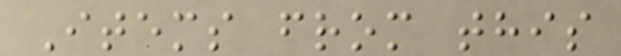Items from this
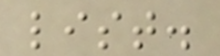list.
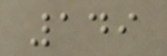149
